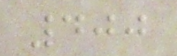400
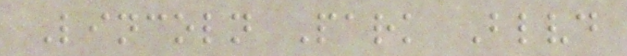Lincoln Park Blvd
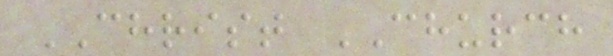CHRIST CHURCH
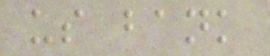us bank
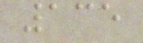135
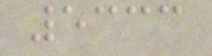5333
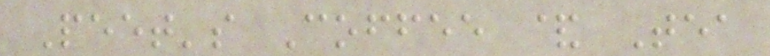Peet's Coffee & Tea
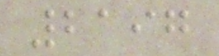2197
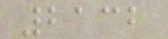2132
